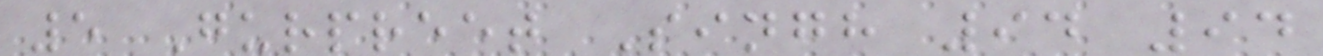5 Gurpreet Singh 94 94
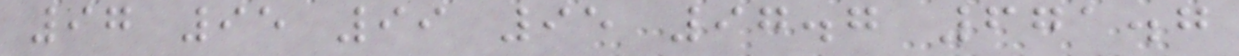97 95 99 95 97.7 671.7
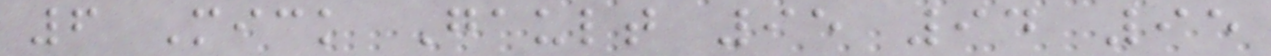6 Mick Gault 95 94 95
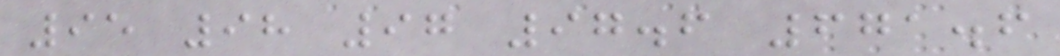95 98 97 97.6 671.6
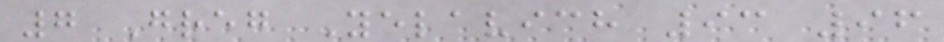7 Greg Yelavich 93 96
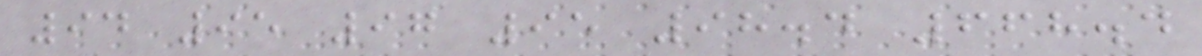94 95 97 95 98.4 668.4
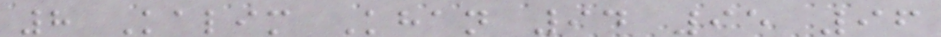8 Kalim Khan 94 95 96
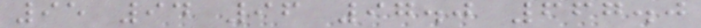95 94 96 97.0 667.0
